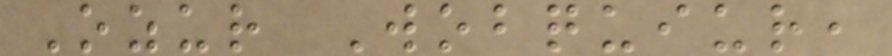Ozur Wobquiur,
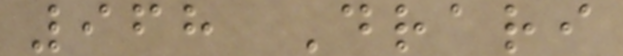968 Drari
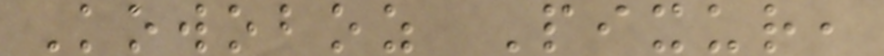Kowoboz Pixur,
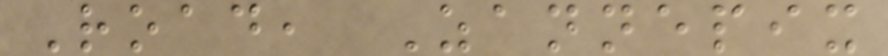Road, Zannepix
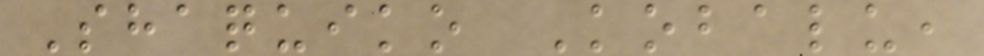Shaquiko Kobalu,
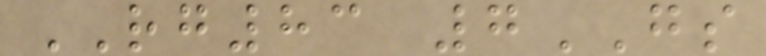RG83 7GS
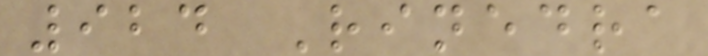924 Rinedra
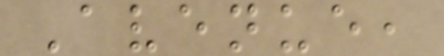Avenue,
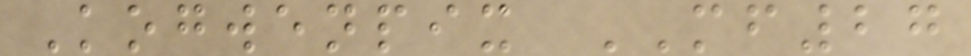Kogwenpix MF27
